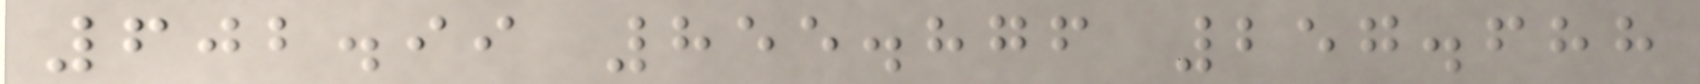602.99 855.876 257.688
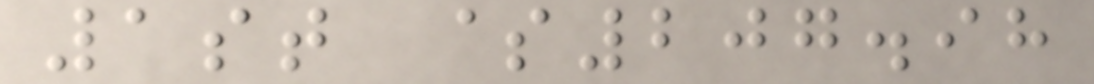1st $207.98
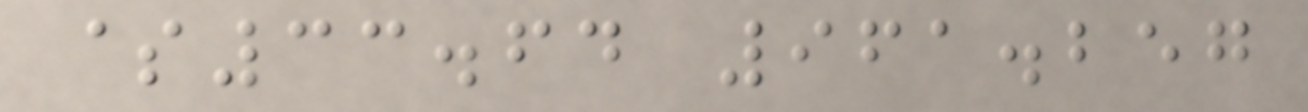$33.64 961.257
